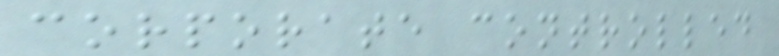corporate controlled
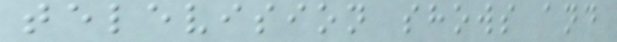television shows and
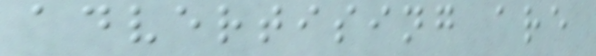advertising are
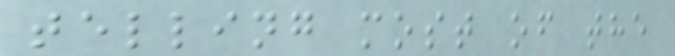telling most of the
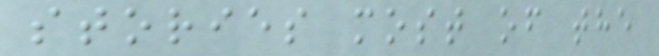stories most of the
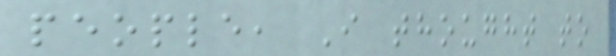people, I thought to
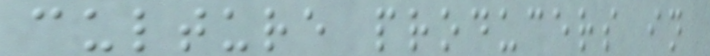culture producers in
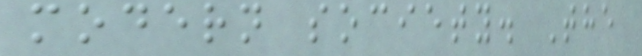modern society. The
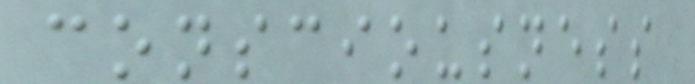consciousness
